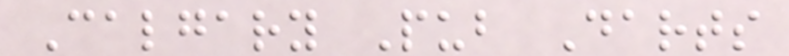Calgary Pub Darts
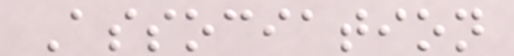Association
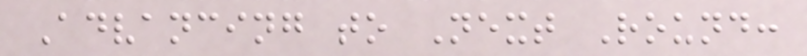Advancing to Next Round:
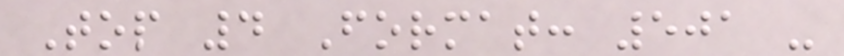Top 4 Format: 501 -
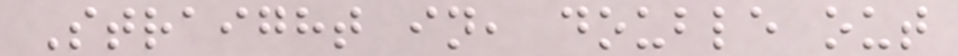Straight in, double out
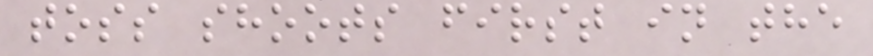toss shoots first in the
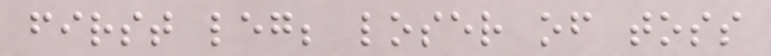first leg; loser of toss
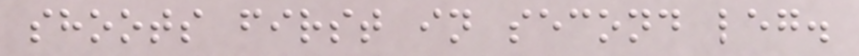shoots first in second leg.
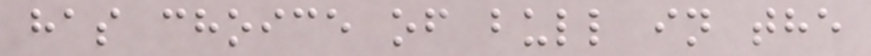has choice of bull in the
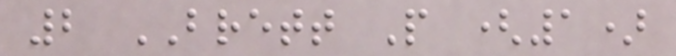2 BRETT P (1)
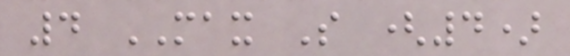4 MAX S (4)
